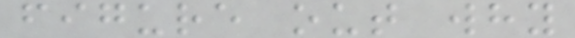figure out why
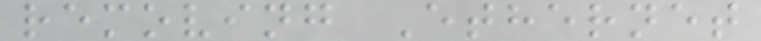removing Ethernet
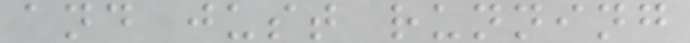and just running
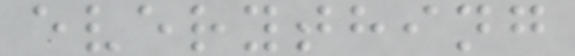everything
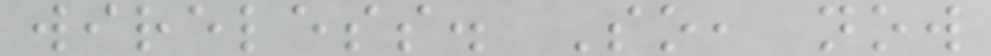wireless. So, now
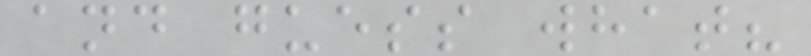and guess what?
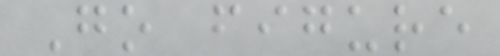Go figure
